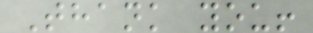Thank you!
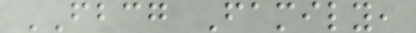FBCG Family,
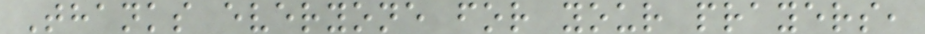Thanks everyone for your prayers,
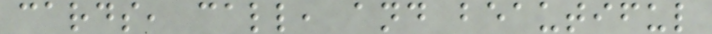cards, call, and beautiful
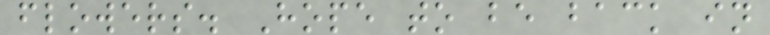flowers. Hope to be back in
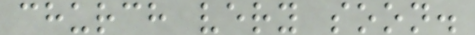church very soon.
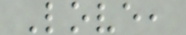Love,
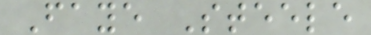Faye Steele
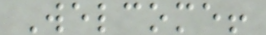Welcome!
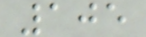105
